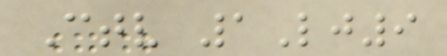Ctv 1Lj9
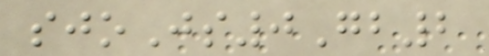sjoJs0Gb2
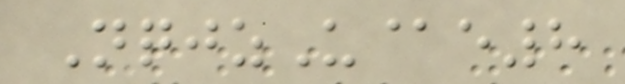NqjzU@e8
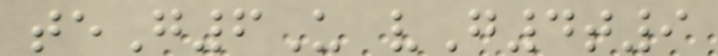teG6U vG4t9
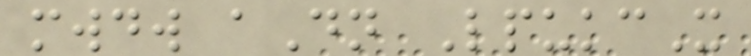mwdw aDn LpukcX
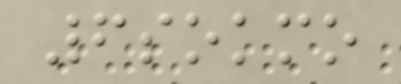6sokmo
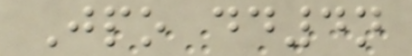Jpo dd4n
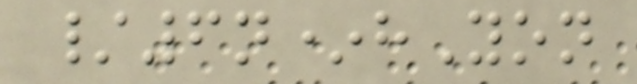/6n*hYon
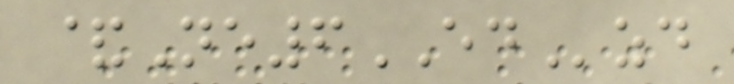&Ne6EDzd
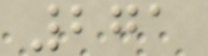271
